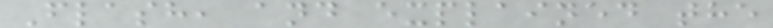Flash, and explained the
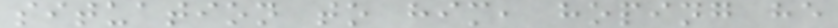situation to him, hoping he
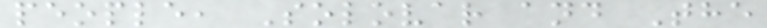people, Solovar and The
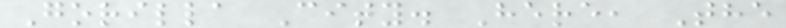Gorilla City. Here, The
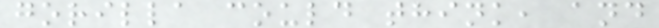gorilla could think, and
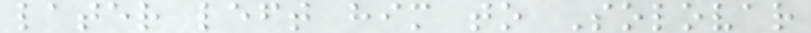later left him to Solovar
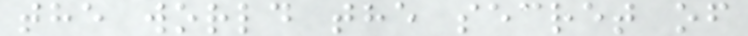the world the secret of
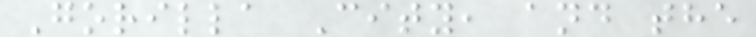Gorilla City, and the
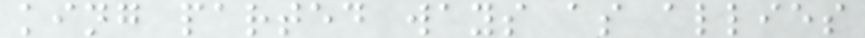king parted ways as allies
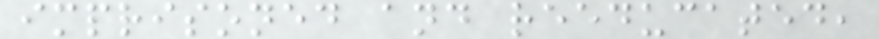imprisoned and reeducated,
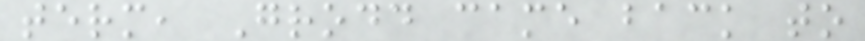term, Grodd came back to
